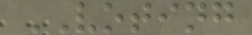VOTING
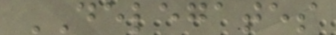DELEGATES
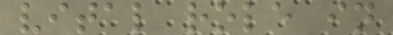vital role in
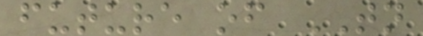future of TN
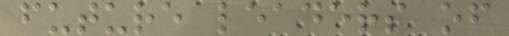future leaders of
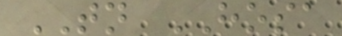TN HOSA
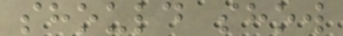should show
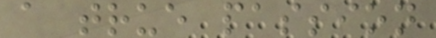a true passion
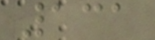131
